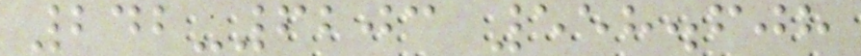242-6203 558.608
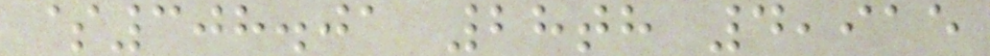$308.01 28th 4,915
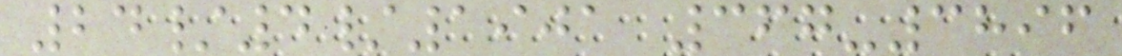24/4/1901 367-3896
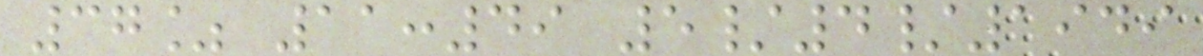37% 11:49 5/4/1949
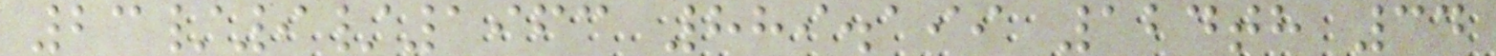23/9/1963 889.199 124th 34
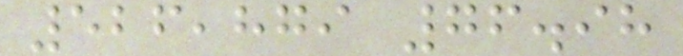526,879 76.98
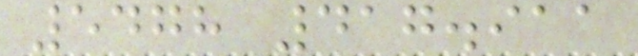5478 417.911
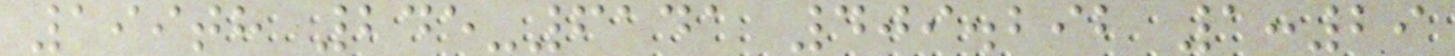199th 245-6141 409.292 1:29
